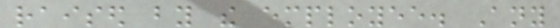raised by the employee. Any
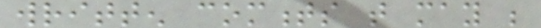written comments that may be
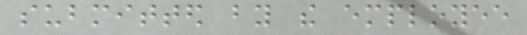submitted by the employee
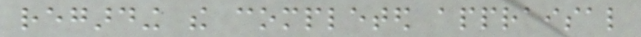regarding the completed appraisal
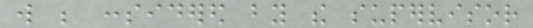will be considered by the supervisor
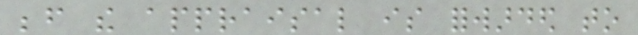before the appraisal is forwarded to
